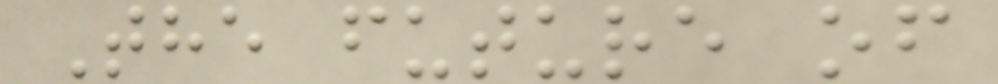The future of
